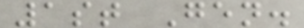1st Gen.
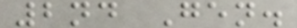2nd Gen.
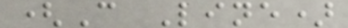(C Line)
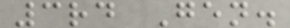3rd Gen.
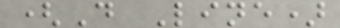(D Line)
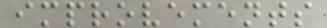improvements
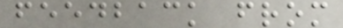feedback from
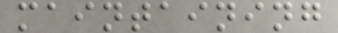maintaining
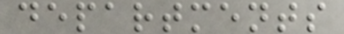departments
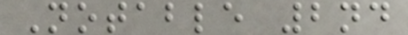Notable 2nd
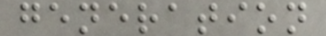generation
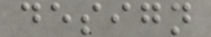design
